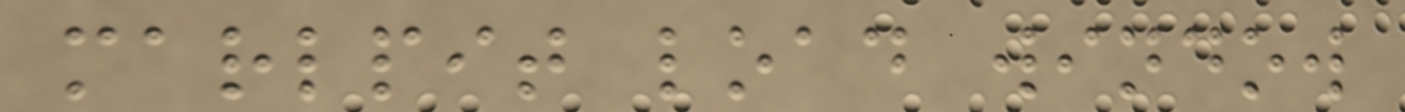marlpit load window
